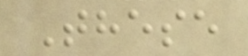These
